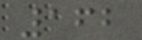162
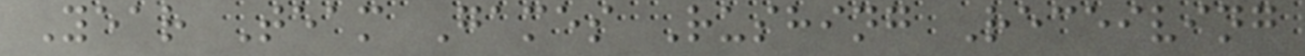Year Team Games Rushing Receiving
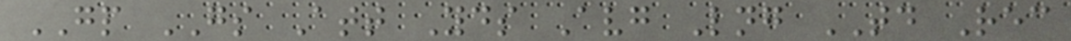GP GS Att Yds Avg Lng TD Rec
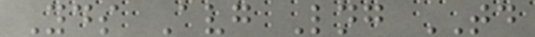Yds Avg Lng TD
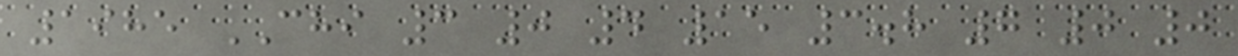1985 CHI 3 0 4 15 3.8 7 0 0
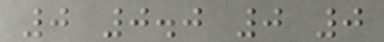0 0.0 0 0
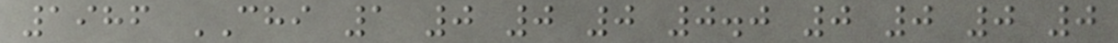1986 CHI 1 0 0 0 0.0 0 0 0 0
